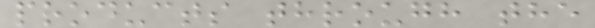products through the
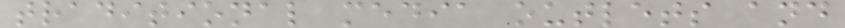traditional media outlets and
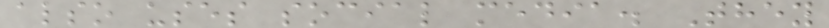also uses social media. They
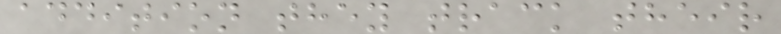addition they track their
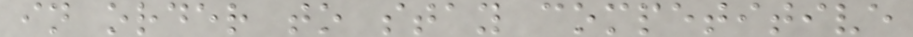in order to stay competitive
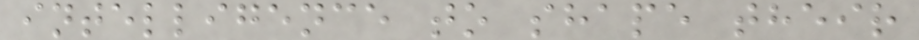intelligence to shape their
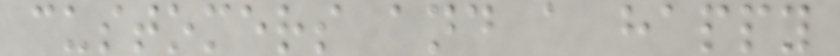customers and a happy
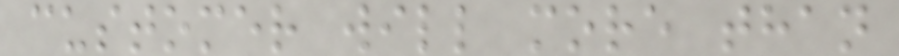customer will more than
